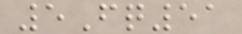5Fq51
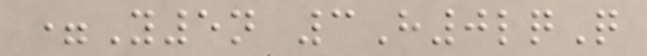=Y5n 3H0lqQ
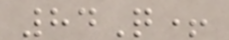84Q+
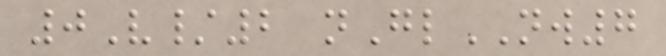0V/2 nGlNW7
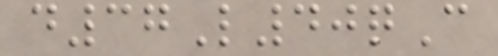d37L40qC
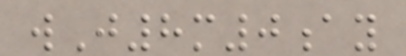wJ8m0ay
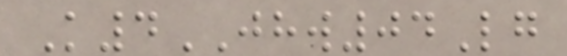K4JHW04Lg
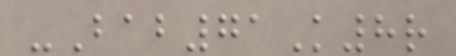-Bab71K8r
